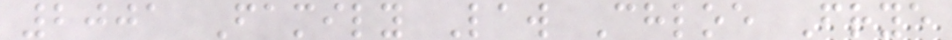2001 Family Law Chloe Frye
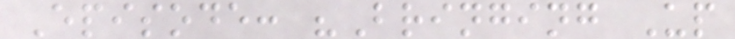Episode: "Bringing Up
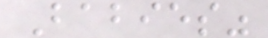Babies"
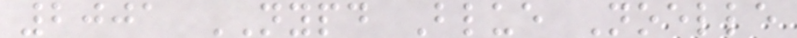2001 NYPD Blue Noelle
